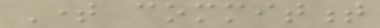Time commitment
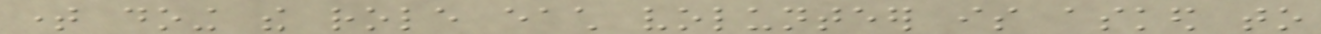time doing the role each volunteer is asked to
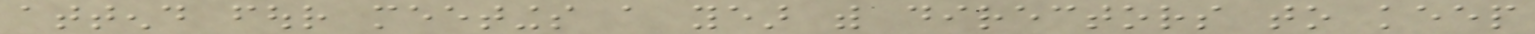attend four meetings a year with directors to keep
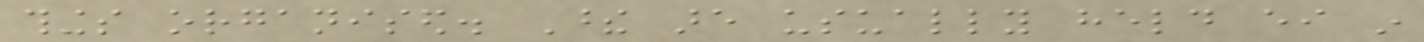things organised. These are usually held either in
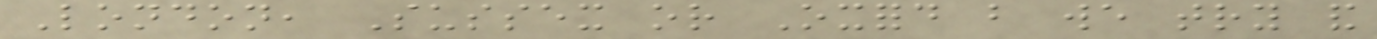London, Sussex or Oxford but we try and
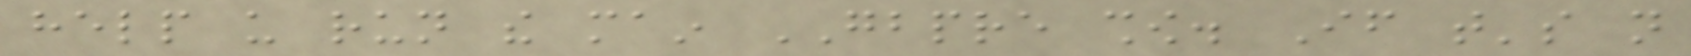help us run the main GBPRE show. If that's not
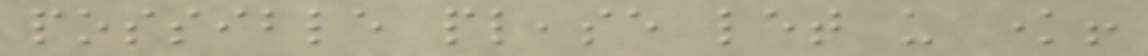possible please let us know!
